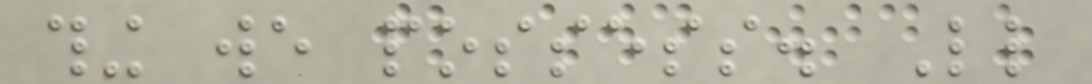thing we possess. Little
